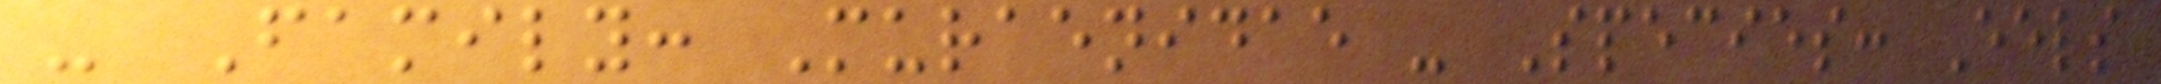- Family: Muraenidae - Species: Eels
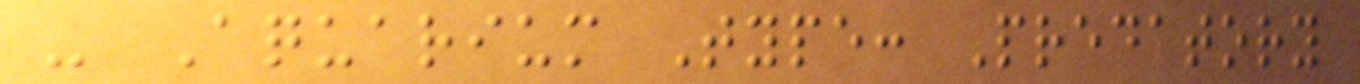- Aquarium Type: Predatory
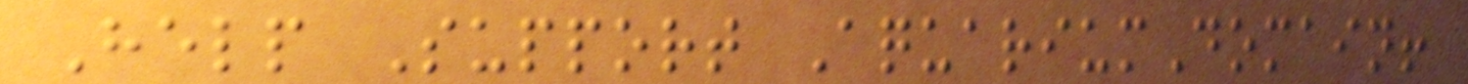Help Support AquariumDomain!
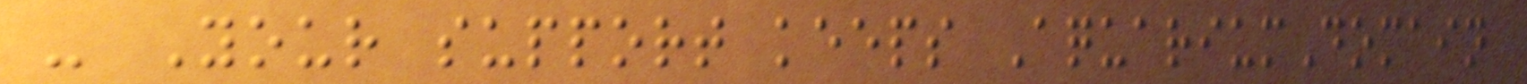- Your support keeps AquariumDomain
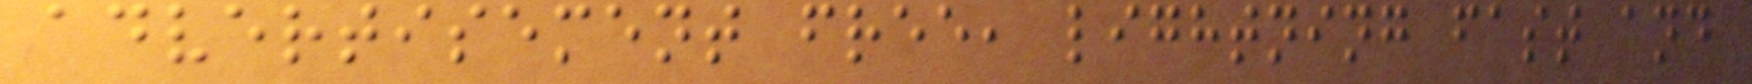advertisement free, lightning fast and
